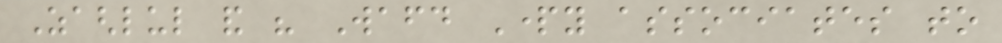Zaghlul and his Wafd Party associates to
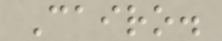Cairo.
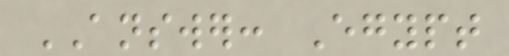ANSWER: Egypt
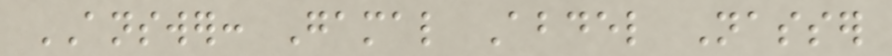ANSWER: Gamal Abdel Nasser
